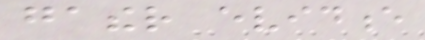gather evidence
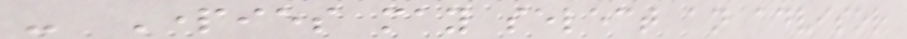- Parties may select an advisor
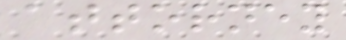attorney
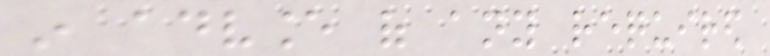in advance of any required
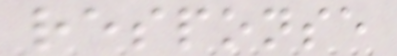response
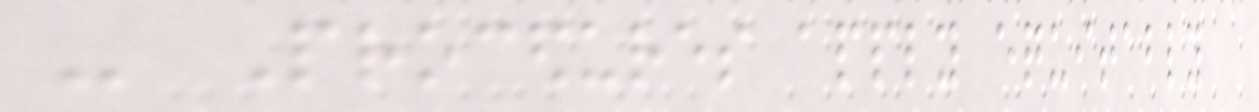- Procedures apply equitably
